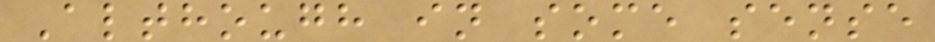Although in some sense
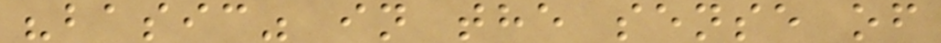"basic" in the sense of
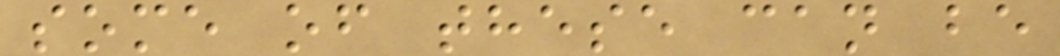some of these can be
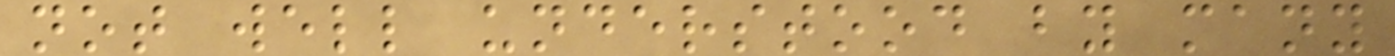not well understood by many
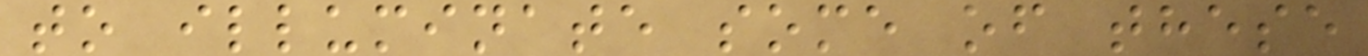to illuminate some of these
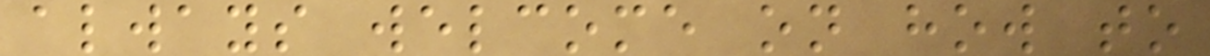always welcome on how to
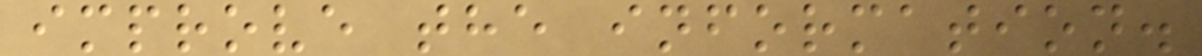improve the information.
